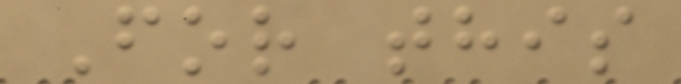For this
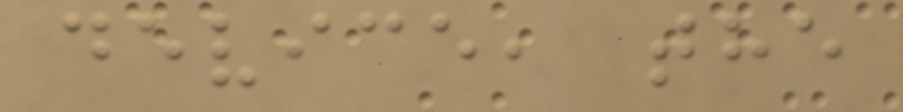device, the
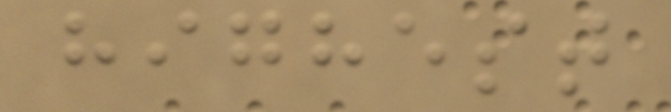highest
